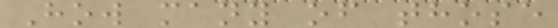How many of those
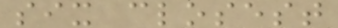six closest
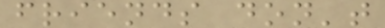friends don't
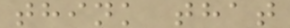think that
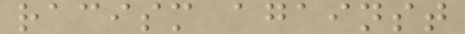racism against
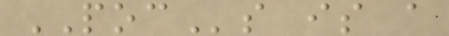POCs is a
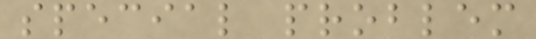special problem
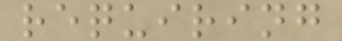requiring
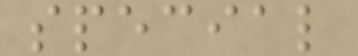special
